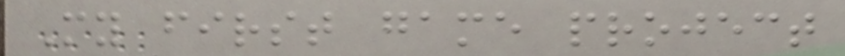My first game project
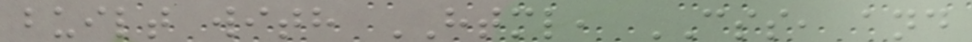built with HTML, CSS, and
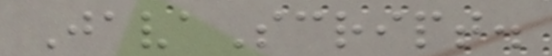JavaScript.
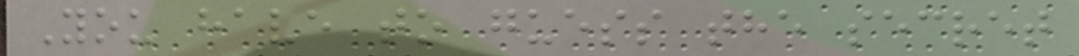You have to guess the secret
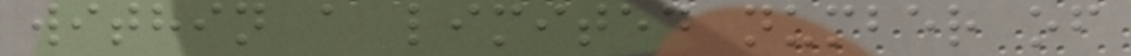within a limited number of
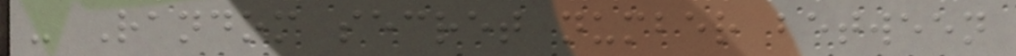- Random secret number between
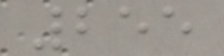255
